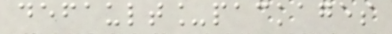default_packages
